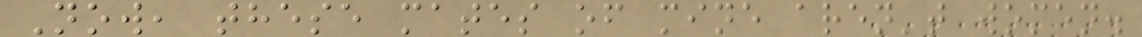Now, these mates of mine aren't women.
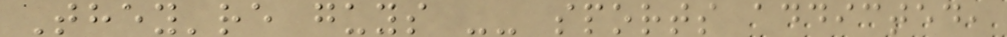They're guys -- sports addicted,
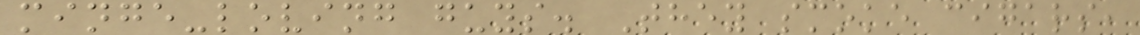minge-loving guys. They smoke cigars,
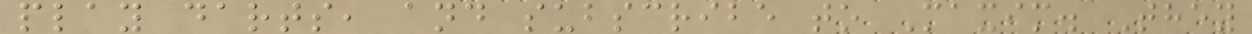play darts, and subscribe to Maxim. They
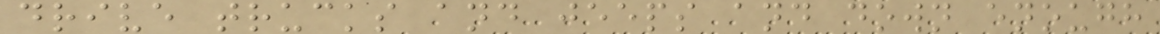drive trucks and jeeps and down enough
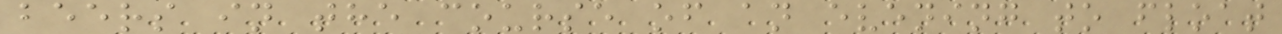beers in the course of an evening to float
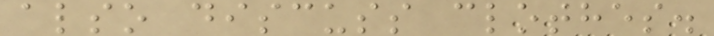also discuss clothes.
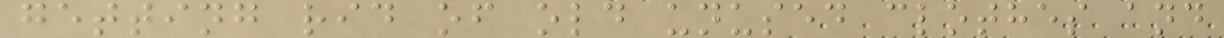getting rid of old unused clothes and
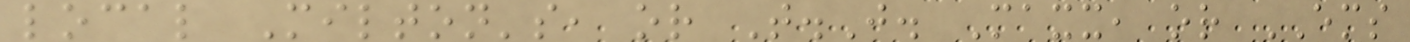local Milton's, or T.J. Maxx, or EMS
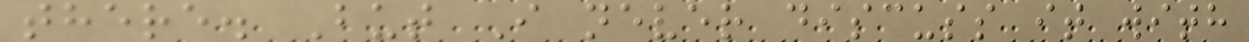there. But I never discuss it with
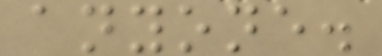anyone.
